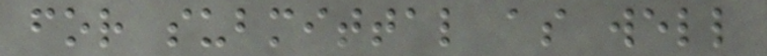for submittal as well
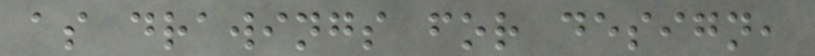as drawings for design,
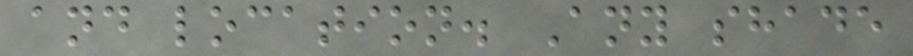and location. Any shade
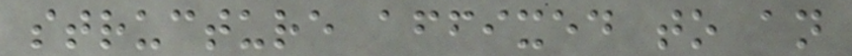structure affixed to an
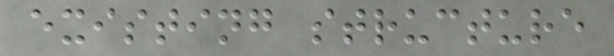existing structure
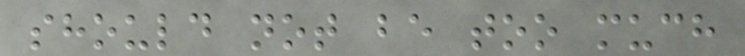should not be too much
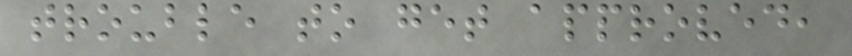trouble to get approved,
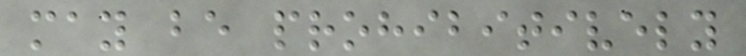may be prohibitively
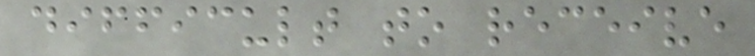difficult to receive
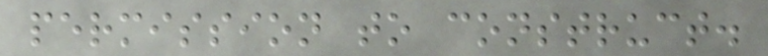permission to construct.
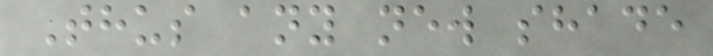Thus any new shade
